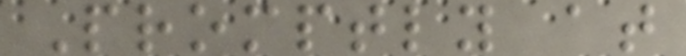Promptly at
